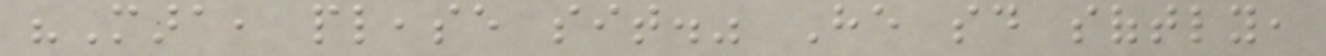"Mara, please sit." He said softly,
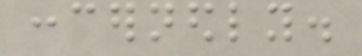concernedly.
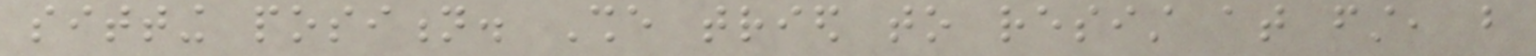sitting position. She tried to resist at first, but
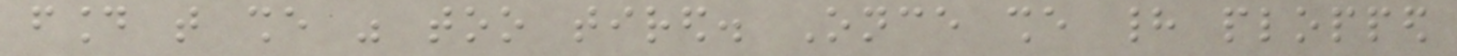found that she was too tired. Once she had plopped
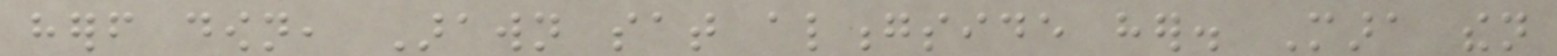herself down, Arawn sat alongside her. Mara then
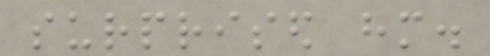surprised him.
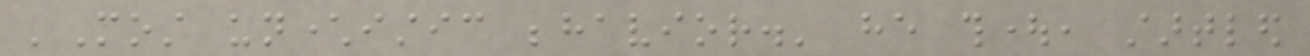'Most uncharacteristic behavior.' he thought, startled
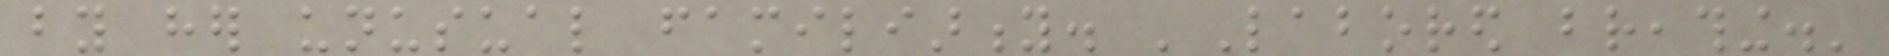by her unusual familiarity. 'Labored breathing.'
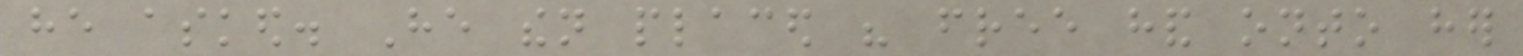he asked. He then placed his free hand onto her
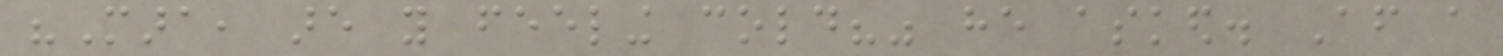"Mara, are you feeling cold?" he asked. After a
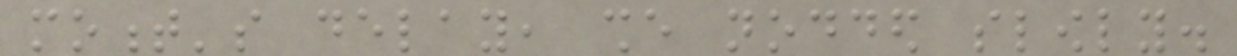moment's delay, she nodded slowly.
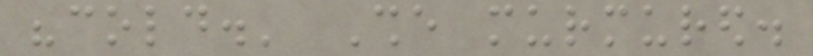"cold.' She murmured.
